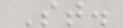St.
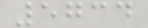5734
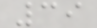39
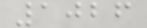1026
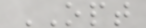OPT
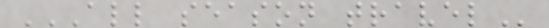ALL SEASON TRAVEL
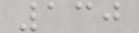130
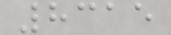8315
